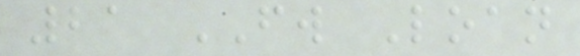21 FW Loan
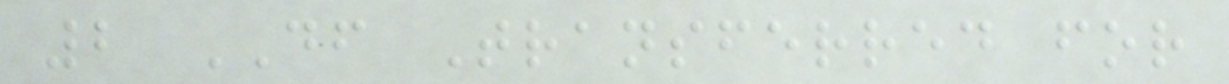2 DF Transferred for
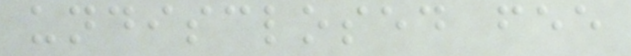undisclosed fee
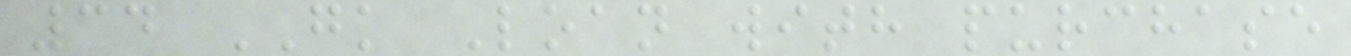34 GK Loan with purchase
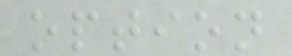option
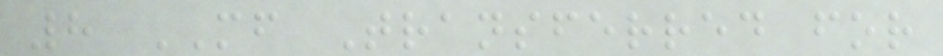8 MF Transferred for
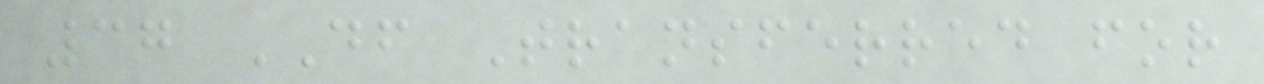37 DF Transferred for
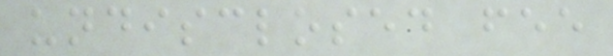undisclosed fee
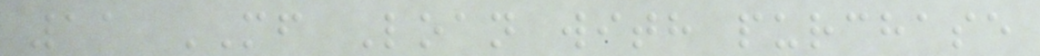11 MF Loan with purchase
